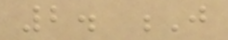2. J
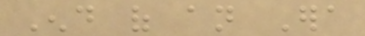End of an Era
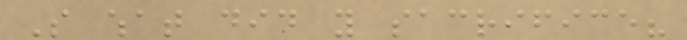So what did you sacrifice?
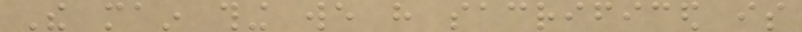The main thing we have sacrificed is
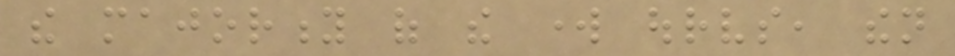the majority of the work ourselves, then
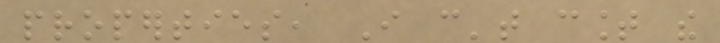properties, I can't count the
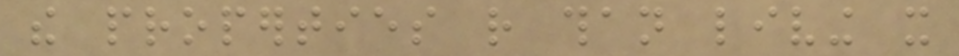the properties rather than living it
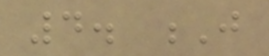4. J
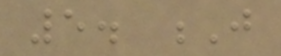5. J
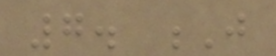7. J
